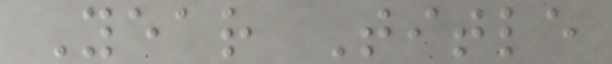Year Title
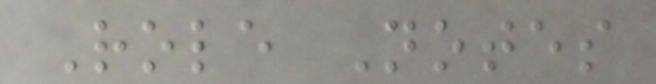Role Notes
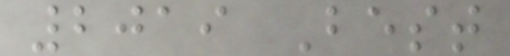2019 Best
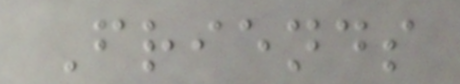Friends
